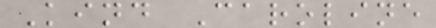Kind Caroline
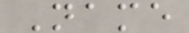Name
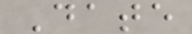Date
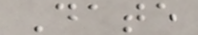Date
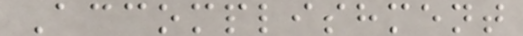Accomplishment
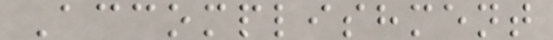Accomplishment
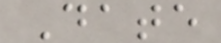Date
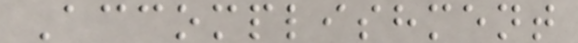Accomplishment
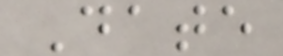Date
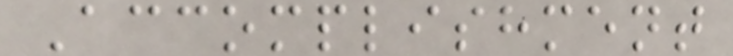Accomplishment
